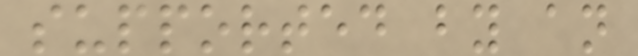supported by an
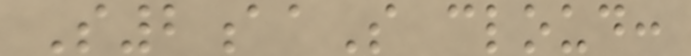S2aaS cloud:
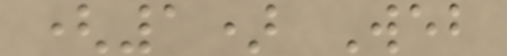(1) Web
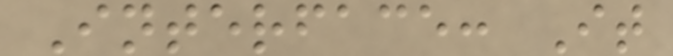Interface: It
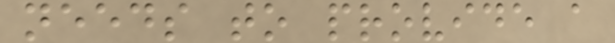needs to provide a
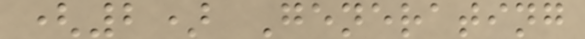(2) Generating
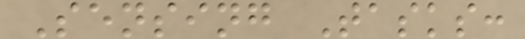Sensing Tasks:
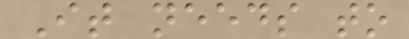It needs to
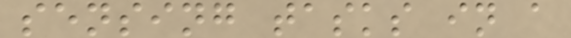sensing tasks in a
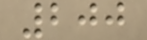200
